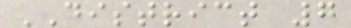DISTRICT 7
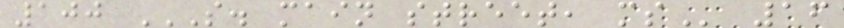100 S. MAIN STREET, MS 16
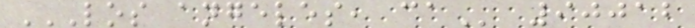LOS ANGELES, CA 90012
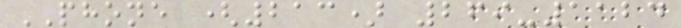PHONE (213) 269-1124
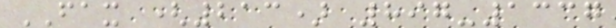FAX (213) 897-1337
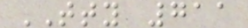TTY 711
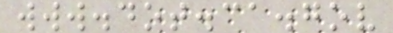www.dot.ca.gov
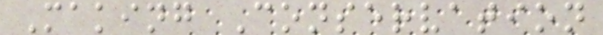Making Conservation
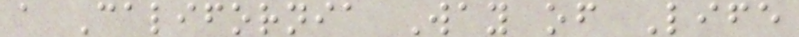a California Way of Life
